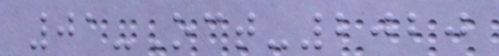01-Oct-2020
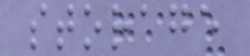storage
